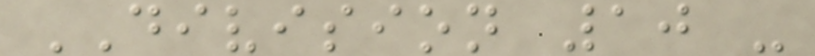DIVISION 10 -
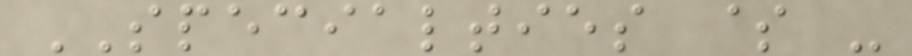SPECIALTIES $ -
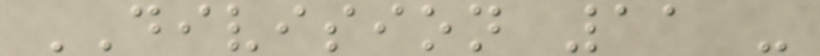DIVISION 11 -
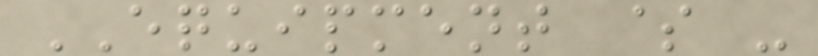EQUIPMENT $ -
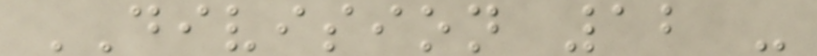DIVISION 12 -
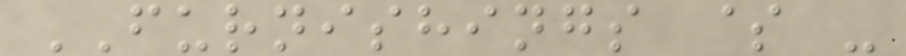FURNISHINGS $ -
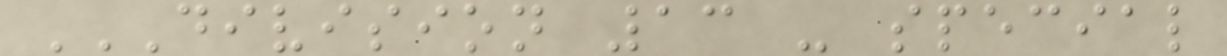DIVISION 13 - SPECIAL
